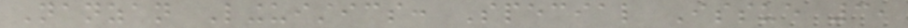Nanzan Linguistics: Special Issue 3,
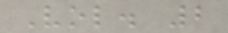Vol. 2
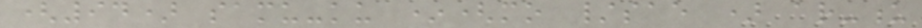(94) samu-ku *(mo /sae ) ar-u
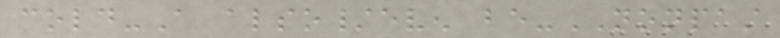cold-A also/even be-NONPAST
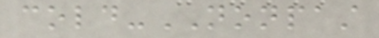cold-NONPAST
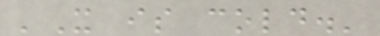'It is cold.'
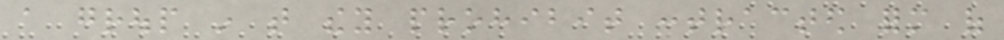a group in that they prohibit contracted form of
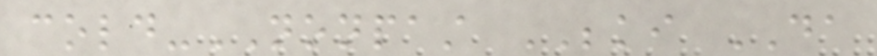cold-NONPAST BEKI DA
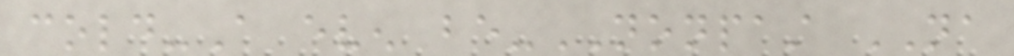cold-A even be-NONPAST NA
